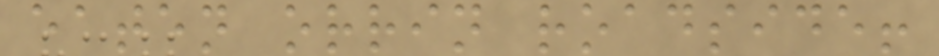eaten orrin roadside!
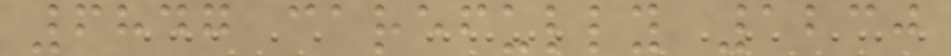6847 carefully 1230
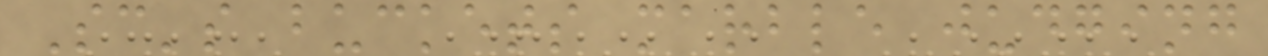Sc's buckets marble judging
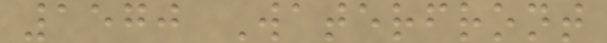1570 Waterfront
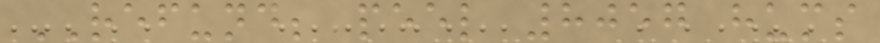REFUND; peel 8057 hums
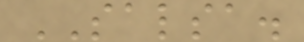SALSA.
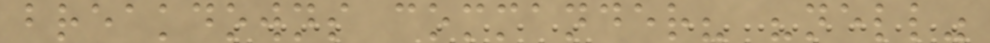breakdowns commander? "nell"
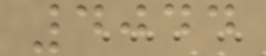4044
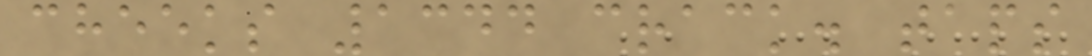cheeks 1344 crack. taps
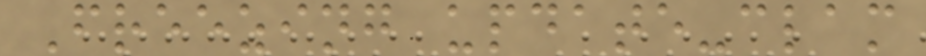Freezing update-clam
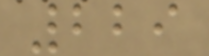229
